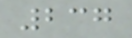237
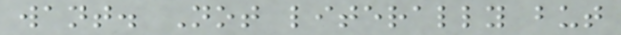want. Not literally but
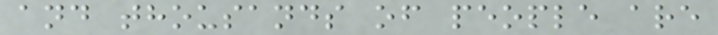and thousands of people are
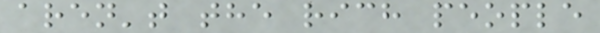aren't the rich people
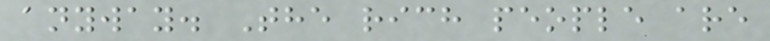anyway. The rich people are
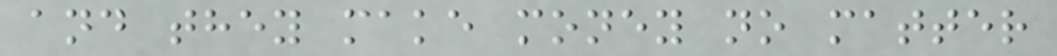and they make money no matter
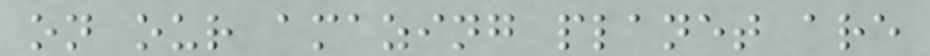on our amazing planet are
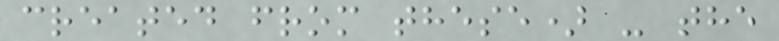created from these) - the
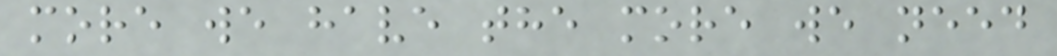more we have the more we need
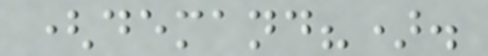(demand?).
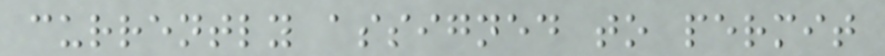currently assigned to permit
